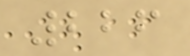226
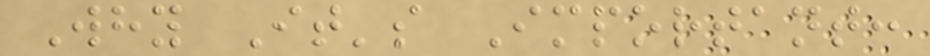Why It's Important:
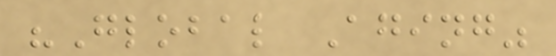"Global Aging"
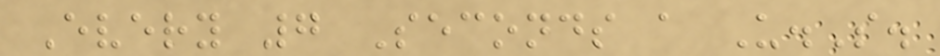Every 7 Seconds a U.S.
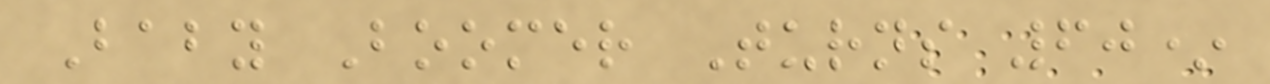Baby Boomer Turns 60*
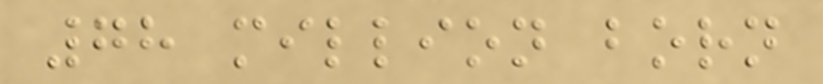78 million born
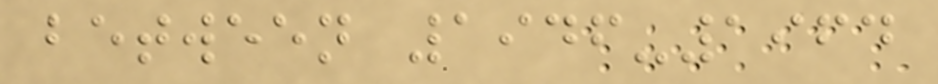between 1946-1964
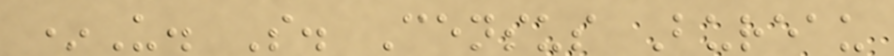*U. S. Census Bureau
